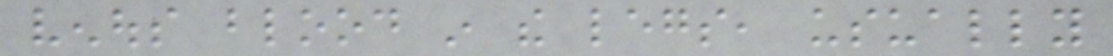venous blood in the legs, usually
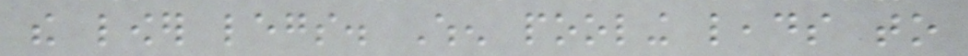the lower legs. When pooling leads to
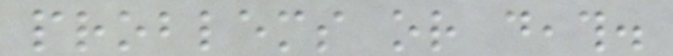problems or death.
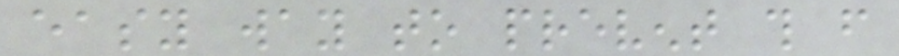easy way to prevent this from
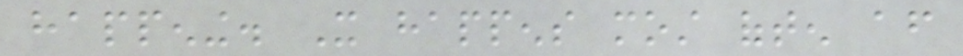happening. It happens most often after
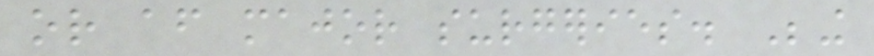or after major surgeries. Being
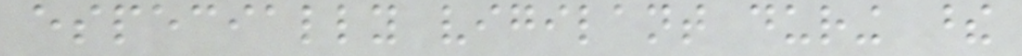especially vigilant during these
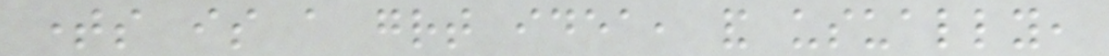times is a great idea, and usually,
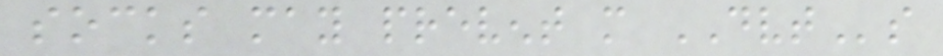socks may prevent more DVTs
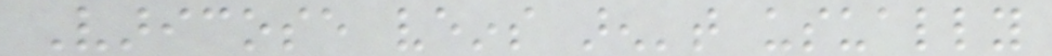Varicose veins aren't usually
